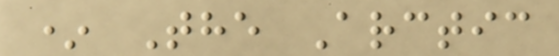* The Arctic
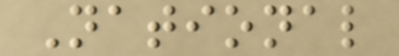National
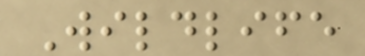Wildlife
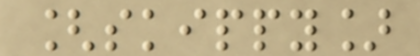[skippy]
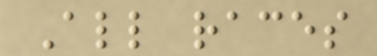All races
